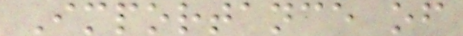Importance of
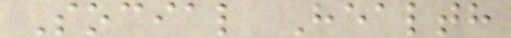Social Health
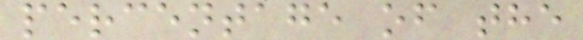percentage of the
